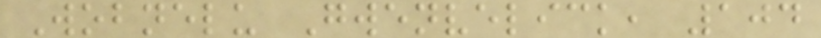Wobnelu Gwenvelick, 104
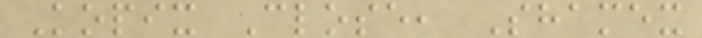Kopix Close, Shamex
